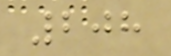208
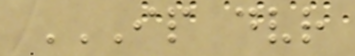IP DVR
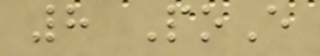8 PoE
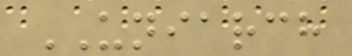UNIARCH
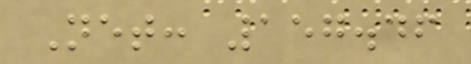Net: 157.46
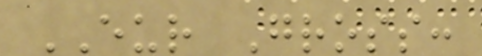EUR Gross:
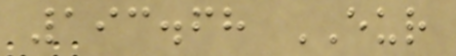193.68 EUR
